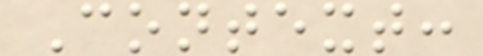Context:
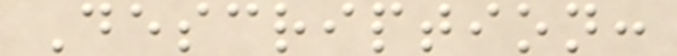Description:
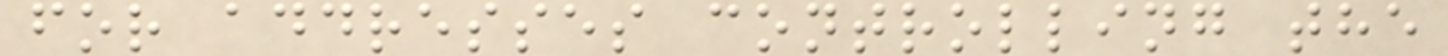for addresses controlling the
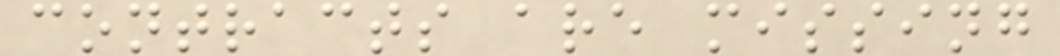contracts are missing
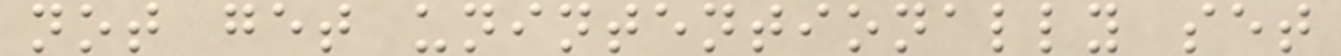not get unintentionally set
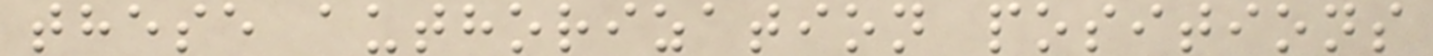these authorization positions
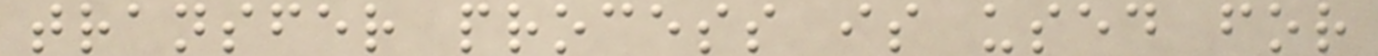transfer process is used for
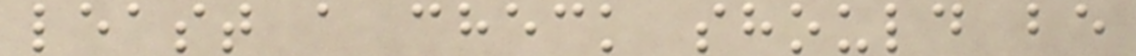least a check should be
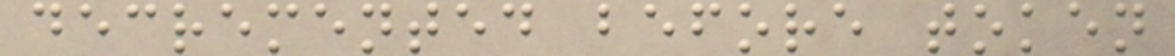decremented before token
